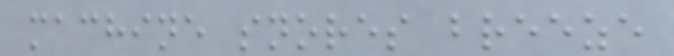machine snores breeze
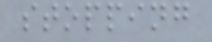stopping
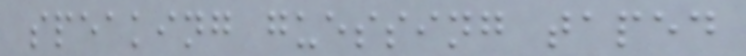speaking guessing taped
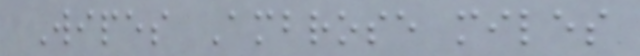Wipes Ambrose miles
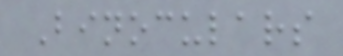Binoculars
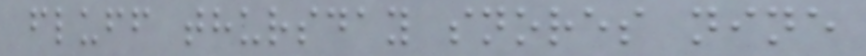fluff thursday snores nine
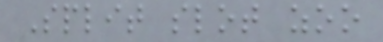Split slot zoo
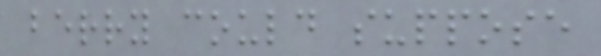berry could suppose
